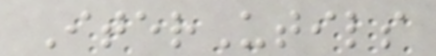IterUtils
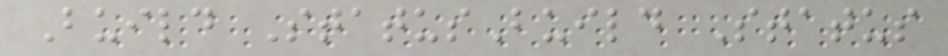Build StatusBuild Status
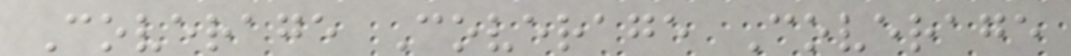Coverage Coverage Coverage
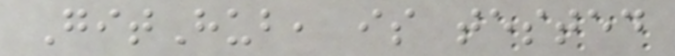GitHub, is tested
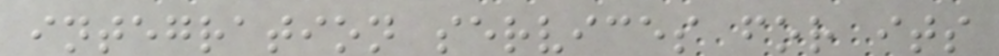integration services for its
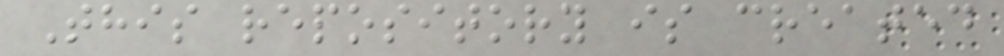This repository is created
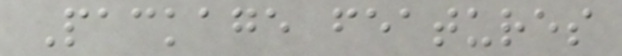Package features
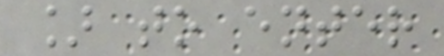] to enter
